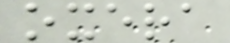oxera
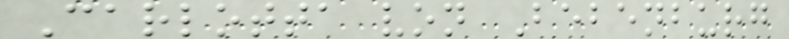Carlotta von Bebenburg
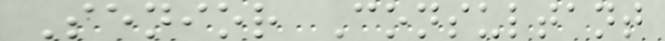Senior Consultant
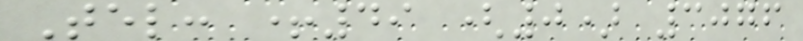Tel: +49 (0) 3076
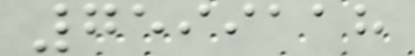7599118
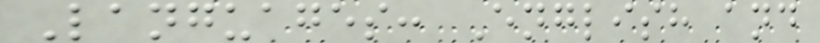Languages: English and
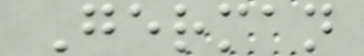German
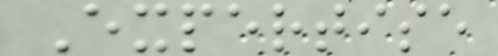Expertise
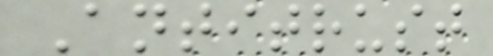Antitrust
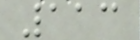113
